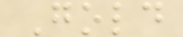Gold
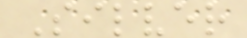Silver
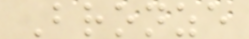Bronze
